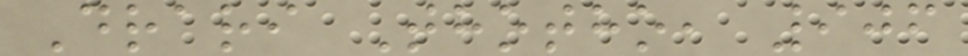Drari Thotho, 906
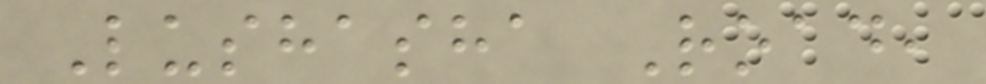Lushasha Road,
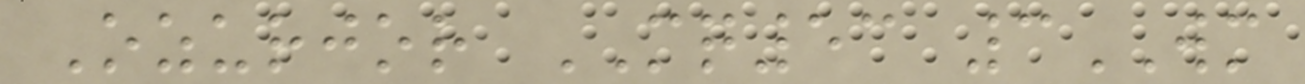Ozurjor MQ53 3WM
